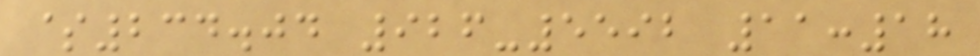$234.04 926-5592 11:18
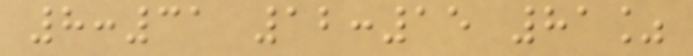8:31 12:15 81%
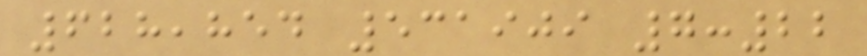628,854 531909 7:22
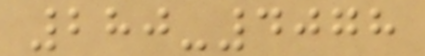280-4078
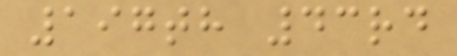197th 43rd
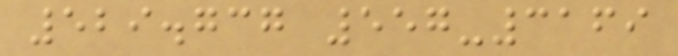529.737 557-3169
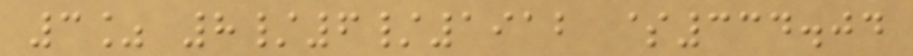3% 8/6/1912 $334.04
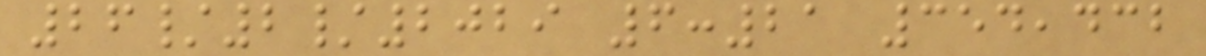26/2/2029 6:21 354,432
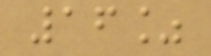16%
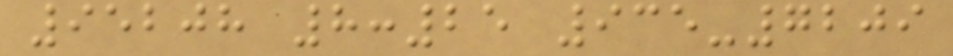95208 8:25 935-7209
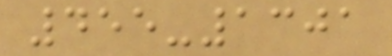455-1301
